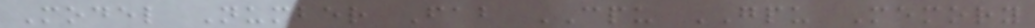Model Number Fab CPU GPU Memory
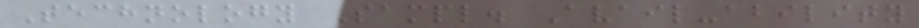Technology Sampl. Avail-ability
